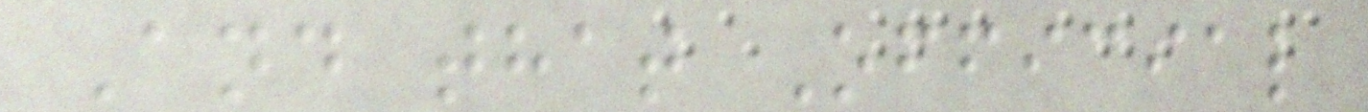And that Official
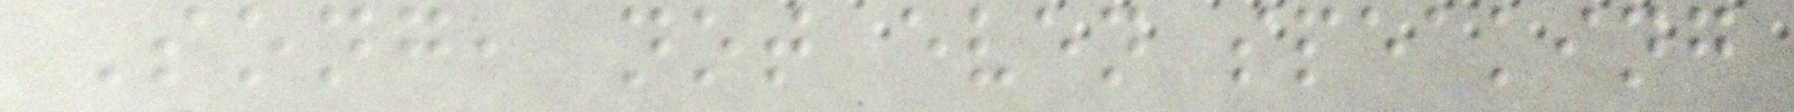Song, not even speaking
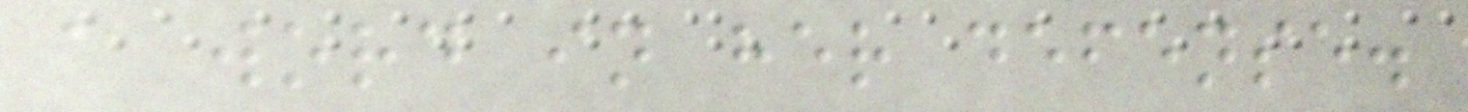a word in her defense.
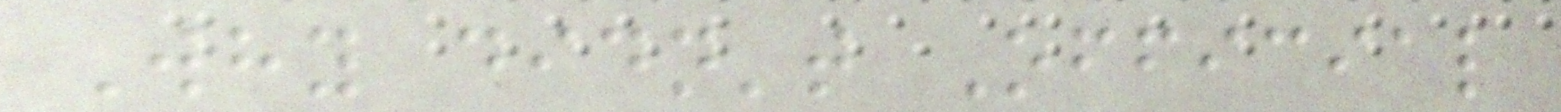Why didn't Official
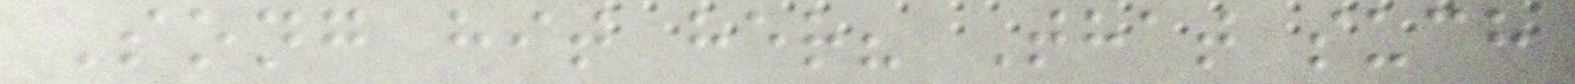Song hit her? That such
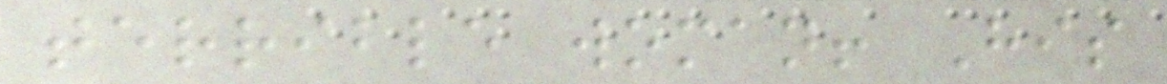terrible woman! His
